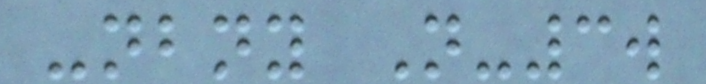-nbny N-3w
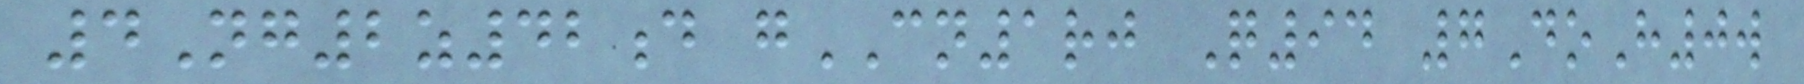4Ng2z42d gCN1rj Q94 7DoH0w
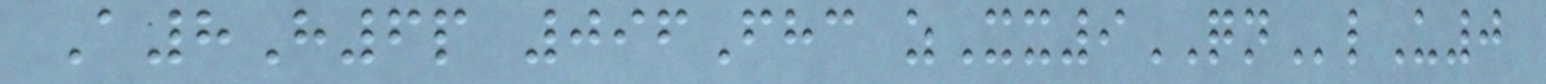A8H6p 096Fhc zXx9QNlU0
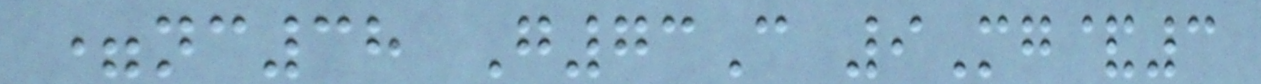=nc38 G73C 9Mg&3
